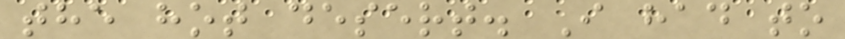the hot desert. I had to
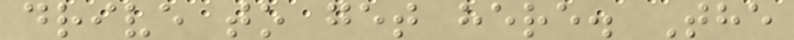drive to get here. The
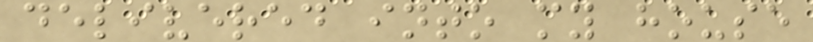delivered into my house
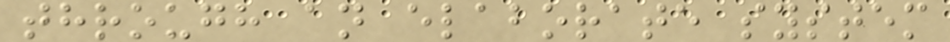through an elaborate system
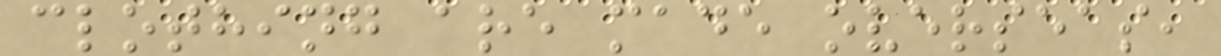clothing are made overseas,
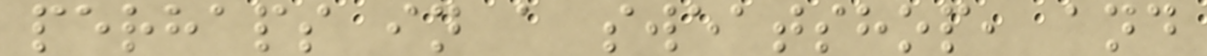perhaps in a sweatshop, and
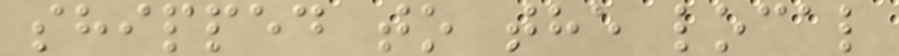shipped to the local
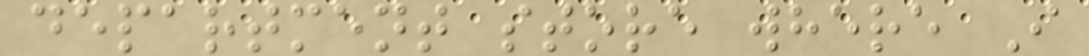department store where I
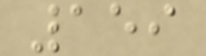159
